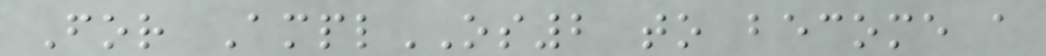For AmplOS2 to become a
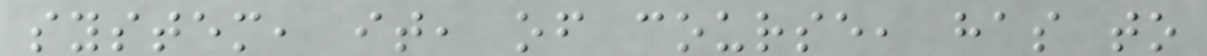system, it, of course, has to
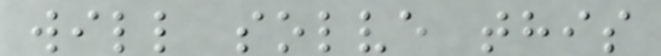will solve this
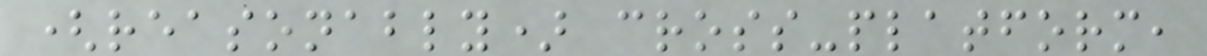(reasonably) cross-platform,
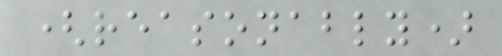(reasonably)
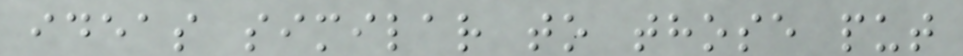ideas similar to those put
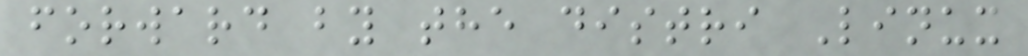forward by the distri Linux
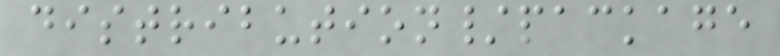distribution/package
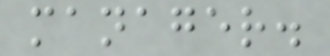manager.
